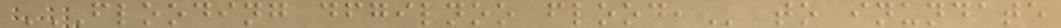FLOODING DFGILNOO FLOOD, to inundate
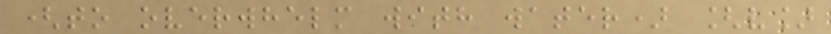(to overwhelm with water) [v]
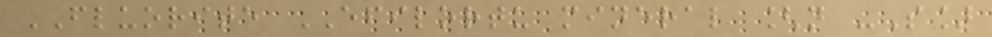FLUORITE EFILORTU mineral [n -S]
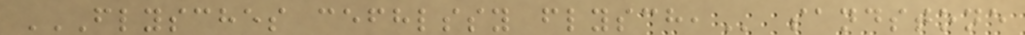FLYSCHES CEFHLSSY FLYSCH, sandstone
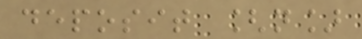deposit [n]
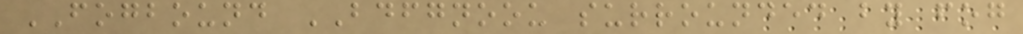FOGBOUND BDFGNOOU surrounded by fog
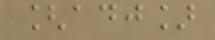[adj]
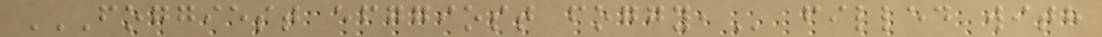FOGGIEST EFGGIOST FOGGY, filled with
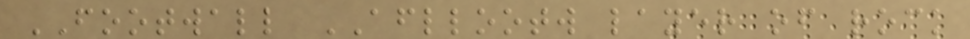FOOTWALL AFLLOOTW layer of rock
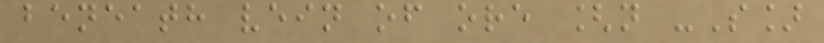beneath vein of ore [n -S]
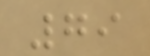79
